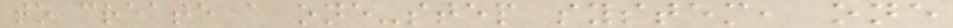to create a one-step system, one
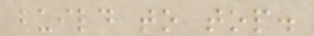build to top.
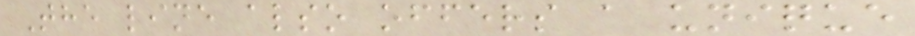The line also offers a unique
